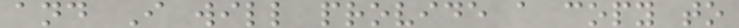and I will provide a copy to
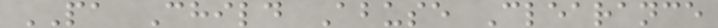PA Child Abuse Clearance
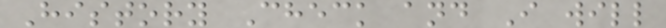History Check and I will
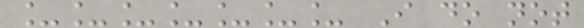_______ I do not
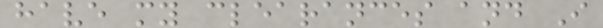have my clearances and I
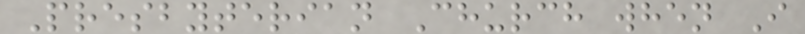Presbyterian Church when I
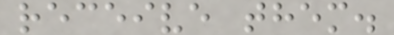receive them.
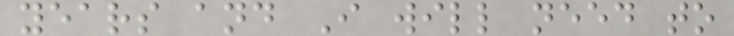years and I will need to
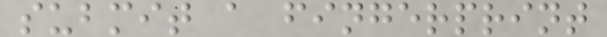submit a fingerprint
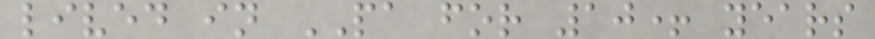lived in PA for 10+ years
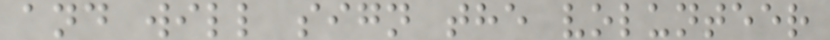and will sign the volunteer
